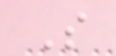S
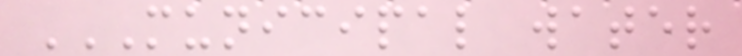MUNICIPAL WATER
